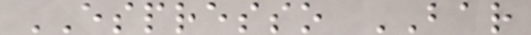ESPRESSO BAR
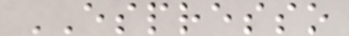ESPRESSO
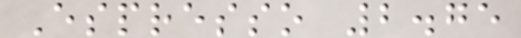Espresso 2.75
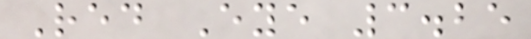Red Eye 3.25
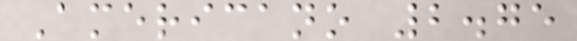Americano 2.75
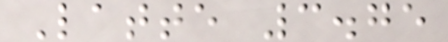Latte 3.75
